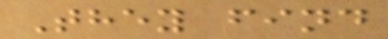They find
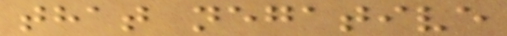that negative
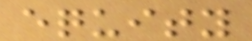equity
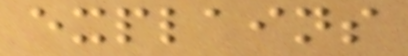explains
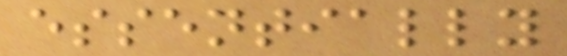essentially
